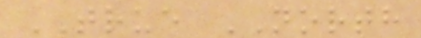TRUE NORTH
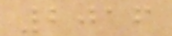2016
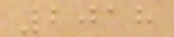2018
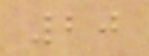20
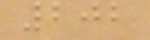202
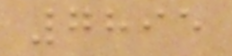7895
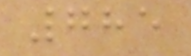785
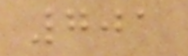701
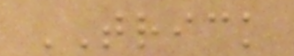TRICK
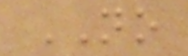NO
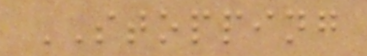STOPPING
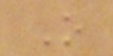O
